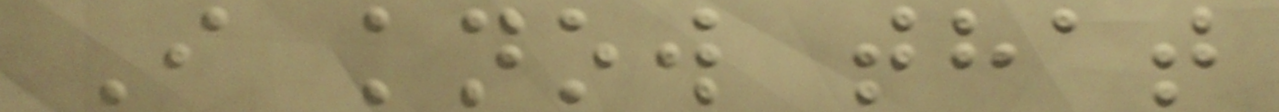I know that
